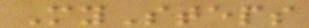MySteps
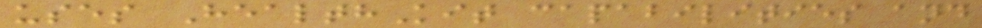uses HealthKit capabilities and
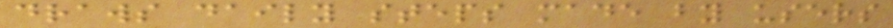draws daily steps made by users
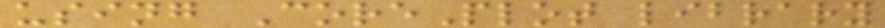using CorePlot library
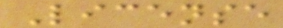License
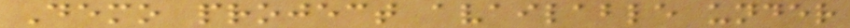Demo project available under
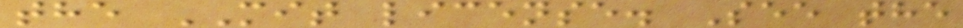the MIT license. See the
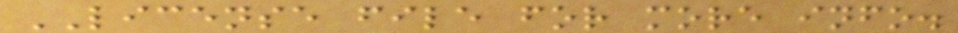LICENSE file for more info.
